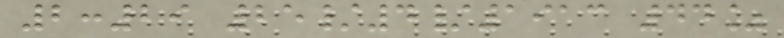2:29 25/4/1913 44%
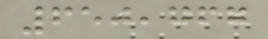650,767
